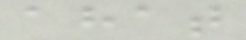ahat
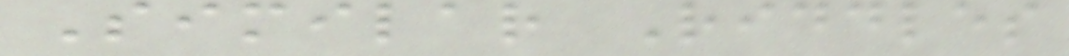Similar Riddles
